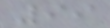99
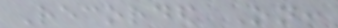Recorded On:
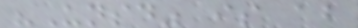"Unsaid" is about
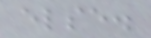else.
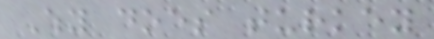Why does turkey
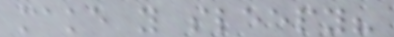make you sleepy?
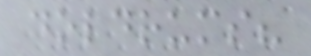doldrums?
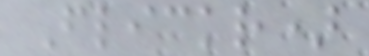Flickr)
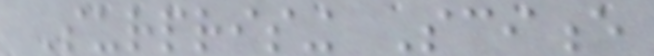Surprising Science
